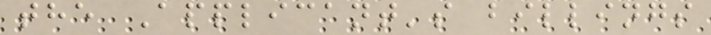the Applicant's billings
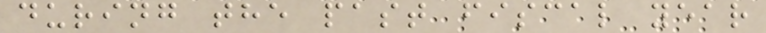during the past fiscal year
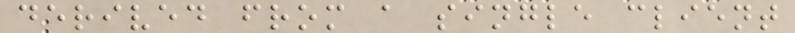derived from a single client
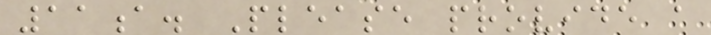11a. Please provide a
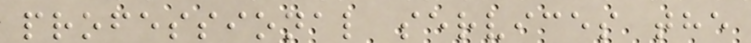professional services the
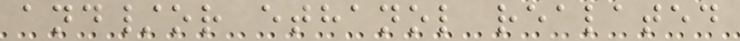and/or ethanol realated
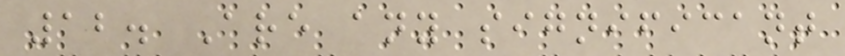12. Are any significant
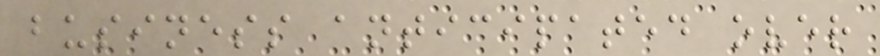business anticipated over
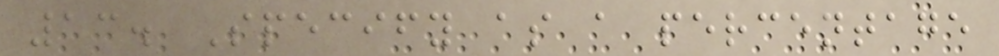13. Specify as a percentage
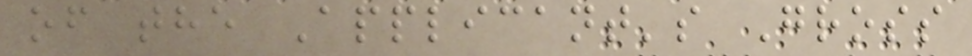of the Applicant's Gross
